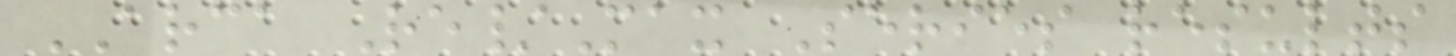ARCA Re/Max Series results
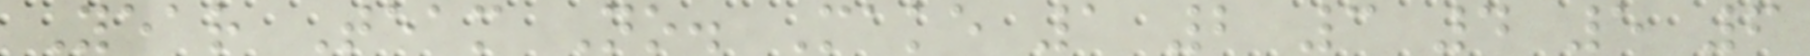Year Team No. Make 1 2 3 4 5 6
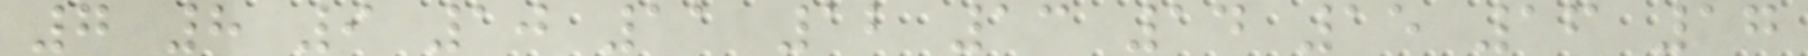7 8 9 10 11 12 13 14 15 16 17
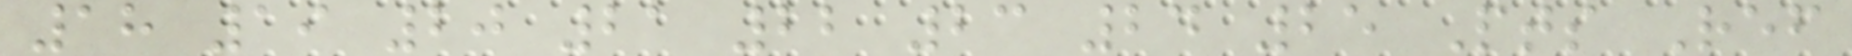18 19 20 21 22 23 24 25 Pts Ref
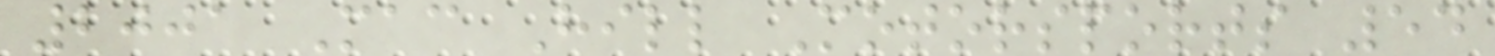2001 Mac Hill Motorsports 54
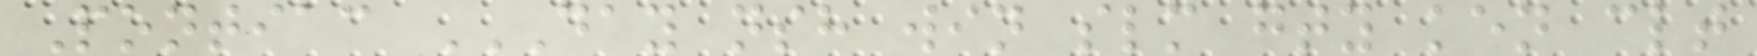Pontiac DAY NSH WIN SLM GTY KEN CLT
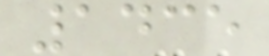1435
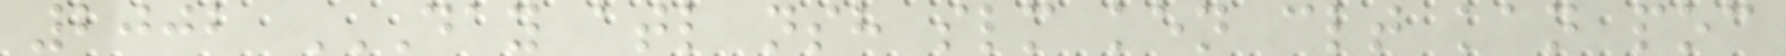2002 DAY ATL NSH SLM KEN CLT KAN POC
